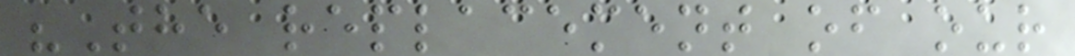"The replacement of our
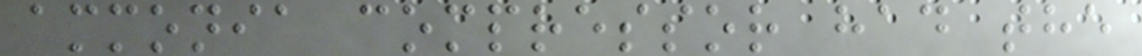ammonia compressor had the
